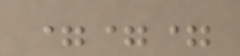===
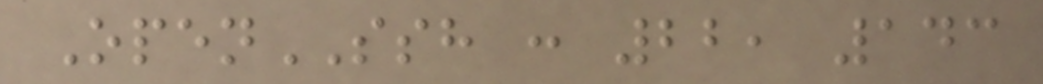OpenSSH : 22, 143
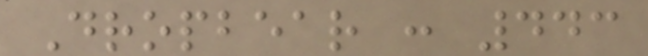Dropbear : 443
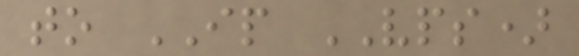to IP VPS)
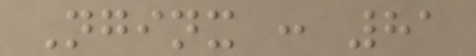Nginx : 81
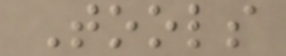Tools
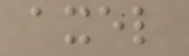axel
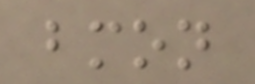bmon
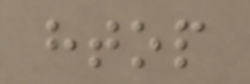htop
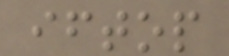iftop
